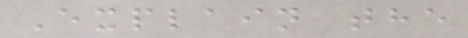Explain the
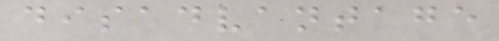disadvantage
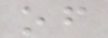of
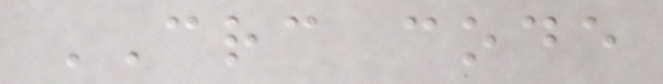CRC code
